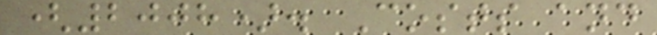(2008). Costs and
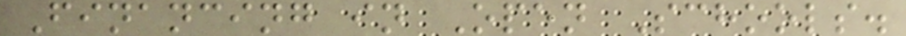Financing in Open Schools.
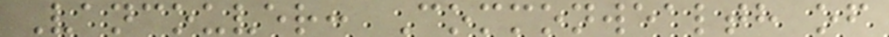Vancouver: Commonwealth of
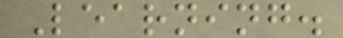Learning.
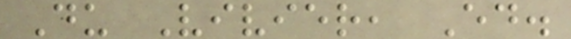Du Vivier, Ed.
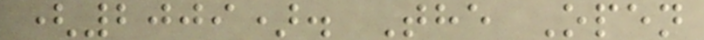(2009). The Open
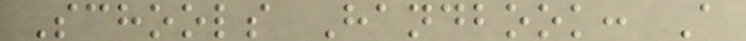Schools Handbook: A
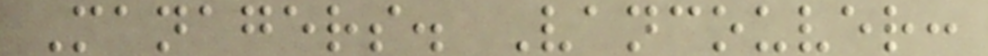Managers. Vancouver:
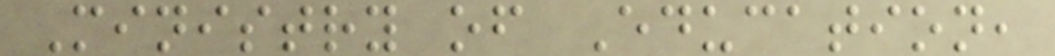Ministry of Education,
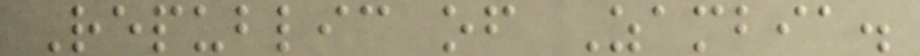Republic of Zambia.
